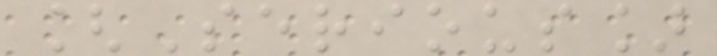[Serious]
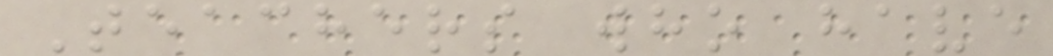Teachers who have
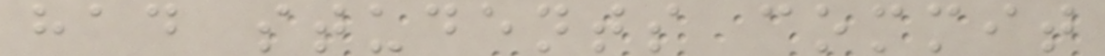had students commit
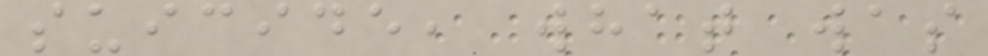suicide, what was
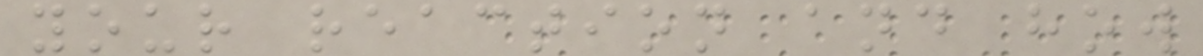your reaction and how
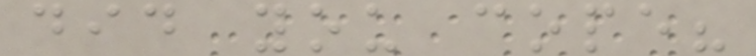did you cope?
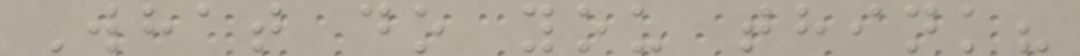What do you think?
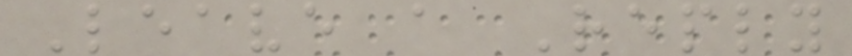Leave a Reply
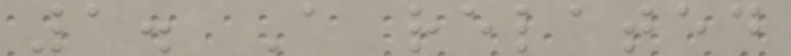1. A related
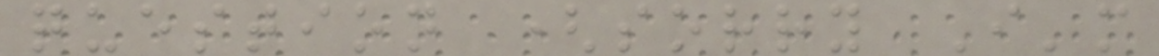question (sorry I'm
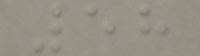58
